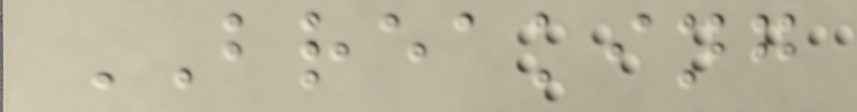BREAKING
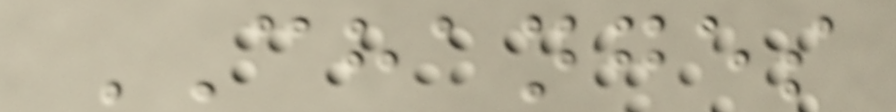CHANGES
